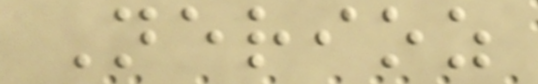Nerioz
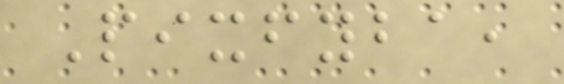Pixfyba,
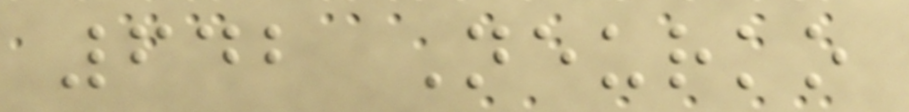642 Neurko
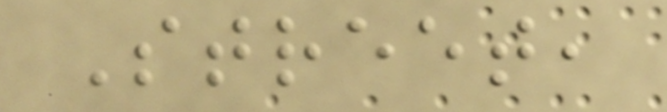Street,
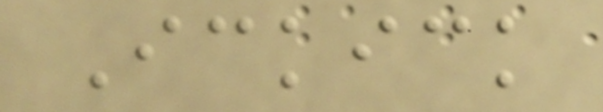Ickick
